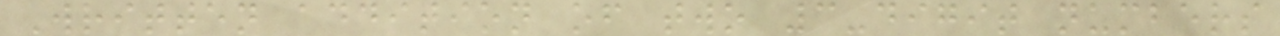Written addition of two 3-digit numbers
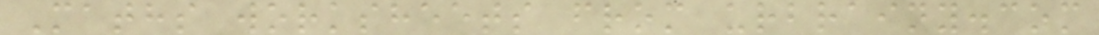Maths worksheets from urbrainy.com
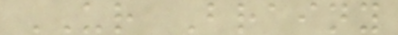UR Brainy
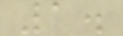1.
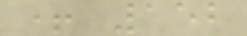+ 152
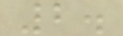2.
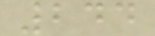244
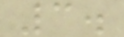3.
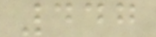447
